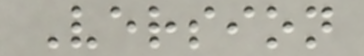Version
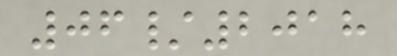06/2018
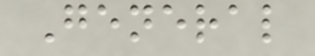General
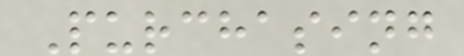Purchasing
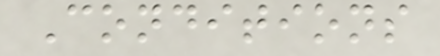Conditions
